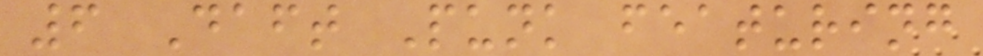6 Daft Punk featuring
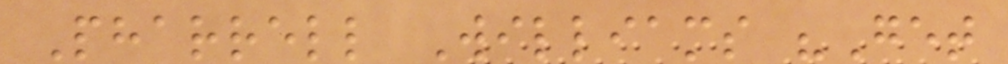Pharrell Williams "Get
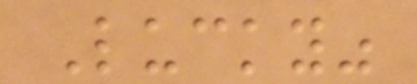Lucky"
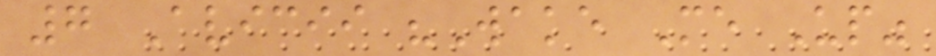7 Avicii "Wake Me Up"
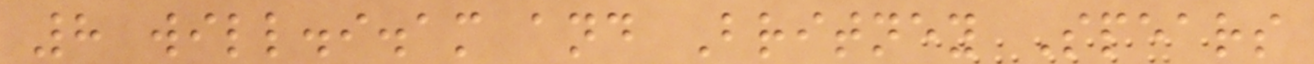8 will.i.am and Britney Spears
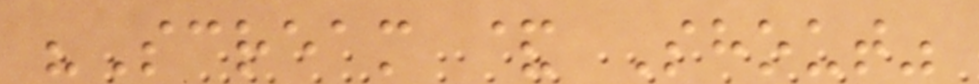"Scream & Shout"
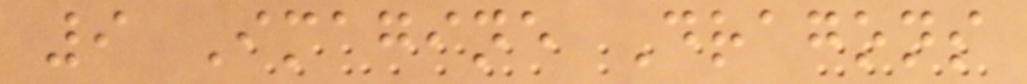9 Imagine Dragons
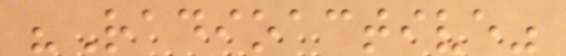"Radioactive"
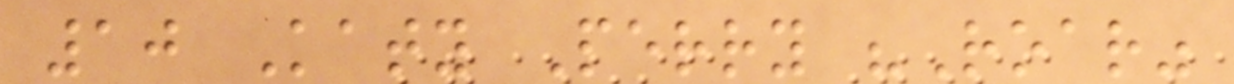10 Katy Perry "Roar"
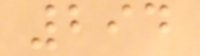294
